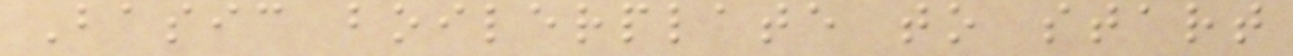Basic boilerplate to start
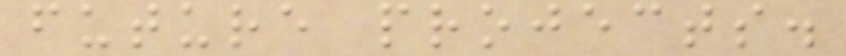future projects.
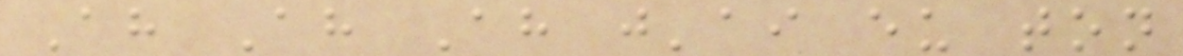Ah Ah Ah j'ai eu ton
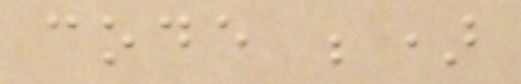code ;)
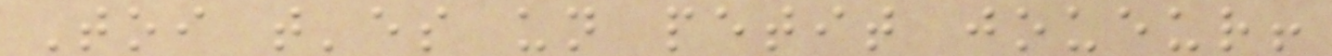Toi t'es un petit joueur!
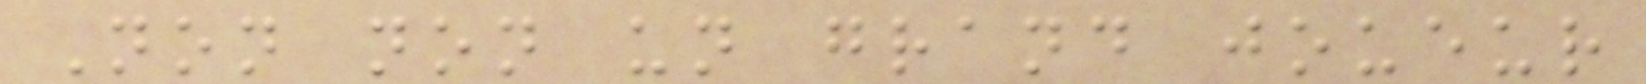Non non un grand joueur
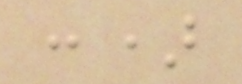:)
